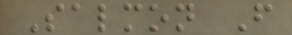Salmon F
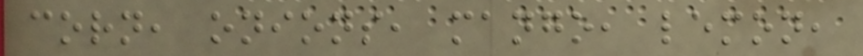corn, onions, mango, lemon,
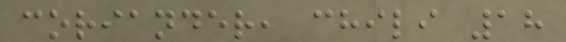coriander, chili 18
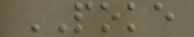POKE
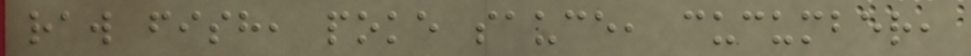raw fish, poke sauce, cucumber,
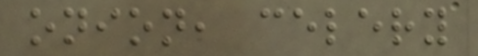onion, celery
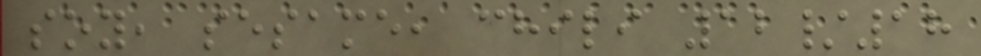soy, sesame, chili 12/18
